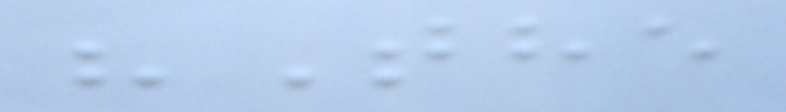"The
